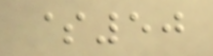$50
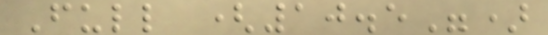Full (10.5")
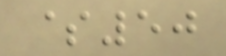$50
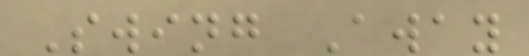Swing Away
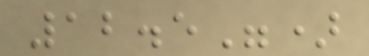12.5")
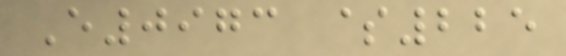E0973 $225
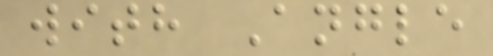with Angle
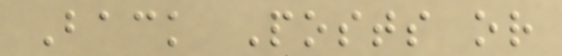Back Posts or
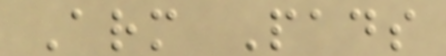Arm Pads
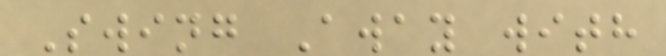Swing Away with
